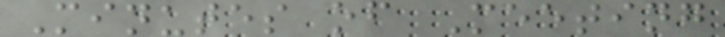Minutes of Meeting
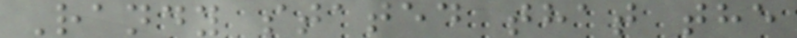Randy stated that the
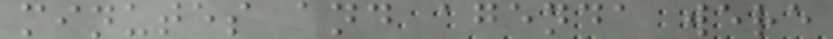minutes and agenda were
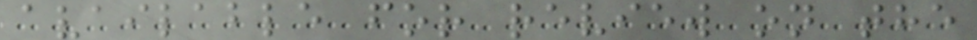available for review on the
